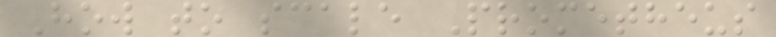How to scale Prometheus
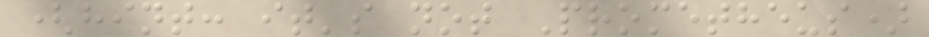(hint: it's not Prometheus)
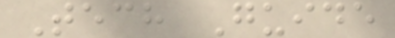Tech Guide
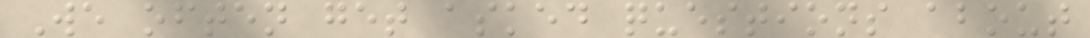We often get asked questions about
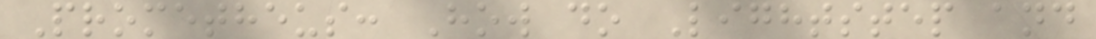Prometheus: How do Lightstep and
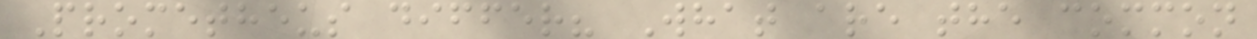Prometheus differ? What are the common
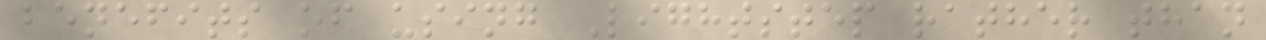benefits of using Lightstep rather than
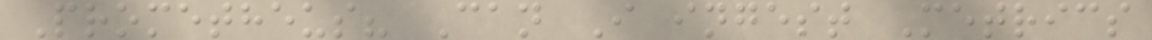Prometheus? Can I ingest Metrics
